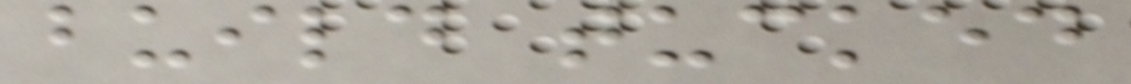build tucked
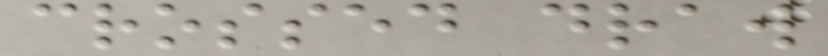crossed draw
